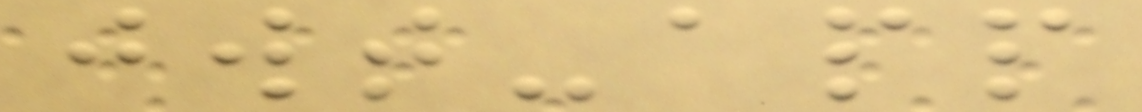jwt-app
